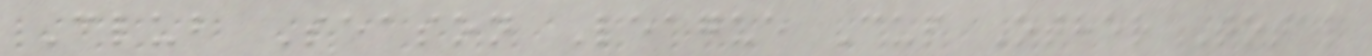Club Season League Cup Other Total
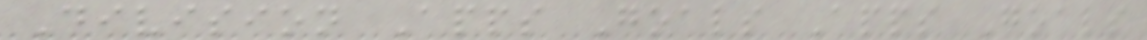Division Apps Goals Apps Goals
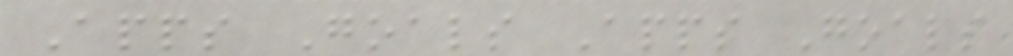Apps Goals Apps Goals
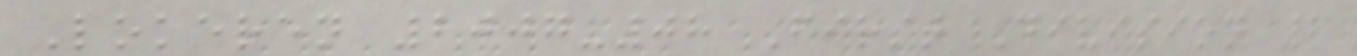Lokeren 2007-08 First Division 2
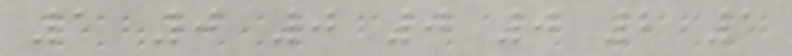1 0 0 0 0 2 1
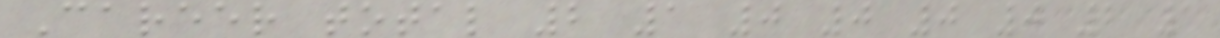Career total 2 1 0 0 0 0 2 1
